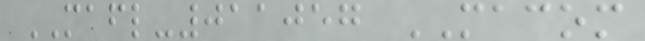MAFL-011057 MACOM
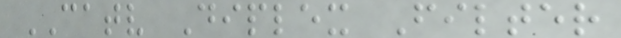CATV Diplex Filter
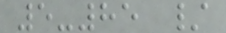5-85 /
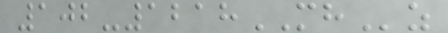102-1218MHz
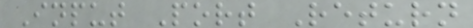Input Port Return
